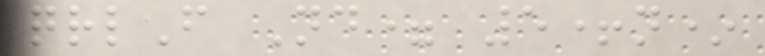qrlF Nd= 5+n*
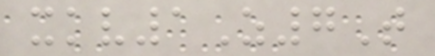xkv1Z7T
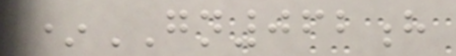*GN062h
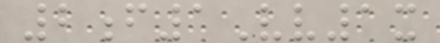2f1Vv1x
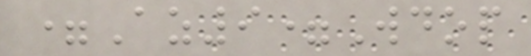=Az9=Wdop
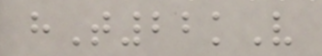hT22kV
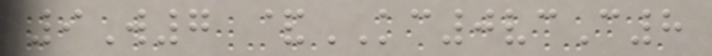9W7 &KC0vcC8
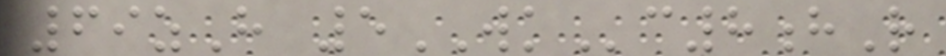69zH 5WKc8hR
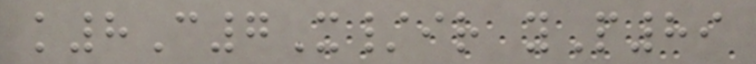k8C7X/ir yP89
